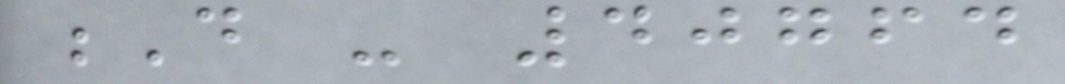D - 40764
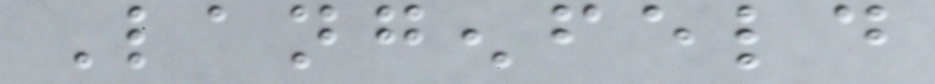Langenfeld
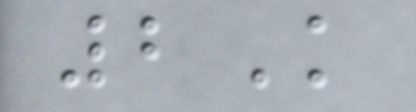2K
